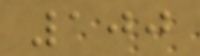100
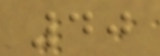40
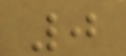0
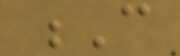C
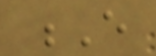E
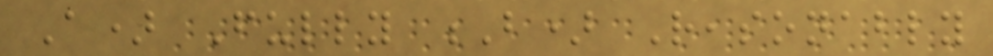A) Fully B) Reasonably
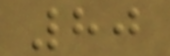80
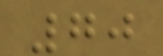70
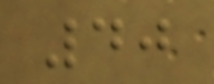40
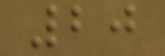20
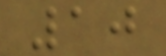10
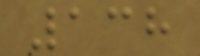138
